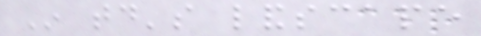In today's landscape
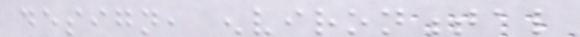design, environmental
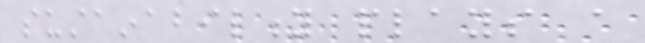sustainability plays a
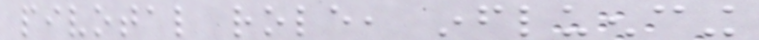pivotal role, influencing
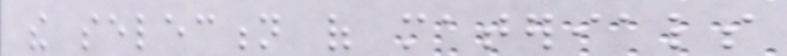the selection of materials
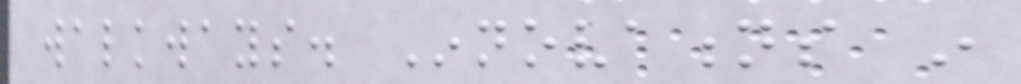walkways. Innovations in
